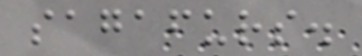sagafurs.
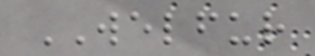WELFUR
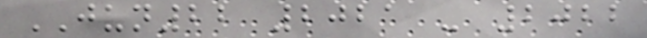JUN22 2021 - 2022
